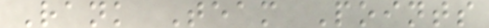Rank Team Points
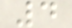4
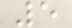5
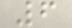6
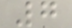7
